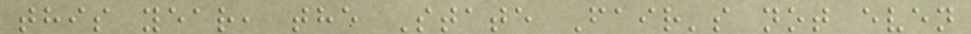this year, the State Fair's not even
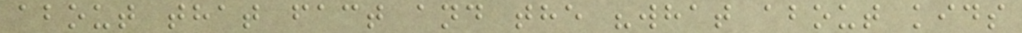about that fact and the "what about kids
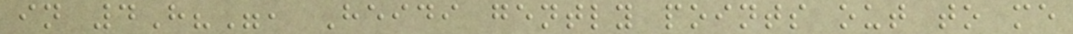in 4H?", Heidi gently points out to me
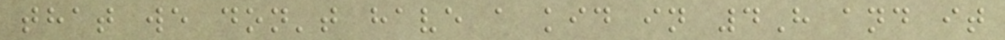that we don't have a kid in 4H and it
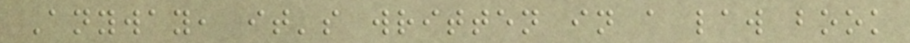Anyway, it's written in a law book
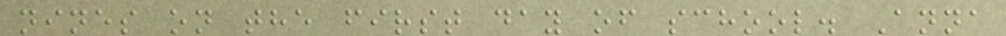nines on the first day of school. Anna
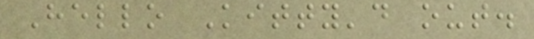Hello Kitty'd out.
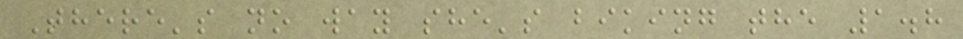There's no way she's biking the 1.8
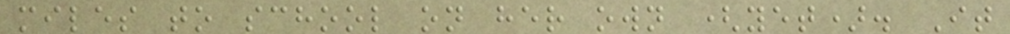miles to school on her own (yet). It
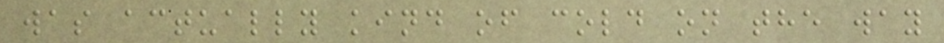was actually kind of cold on the way
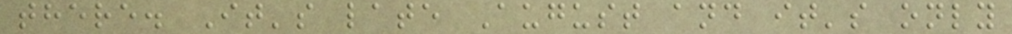there. It's late August and it's only
